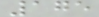175
